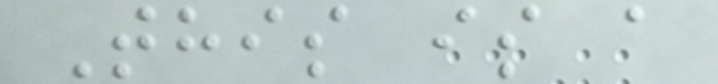This is a
